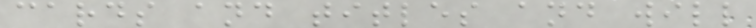cards and titles and will
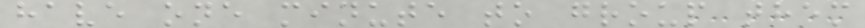have one minute to group them
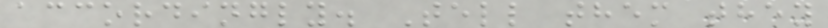accordingly. Tell them they
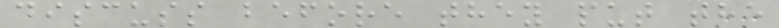discuss before they put the
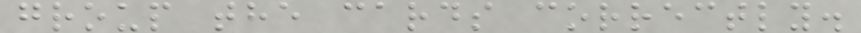group the cards correctly.
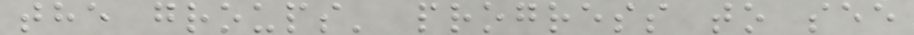the groups' progress to see
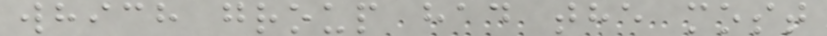which group had the most
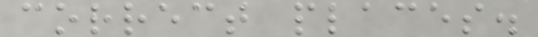correct places.
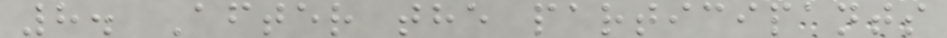8. After the participants
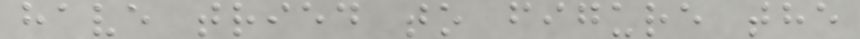have tried to figure the
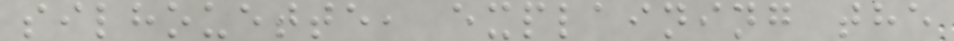silhouette, explaining the
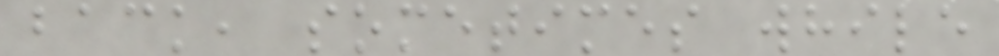back, sometimes while
